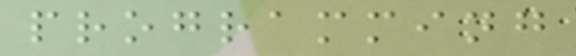programming
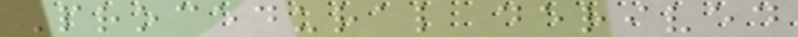Procedural derived
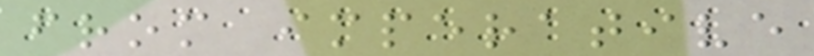from imperative
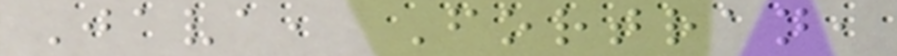Java, Fortran,
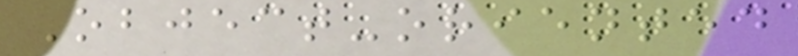Object-oriented
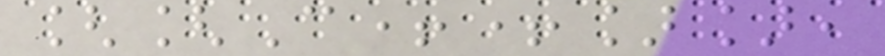[[C++]],
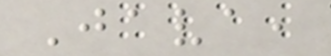Java,
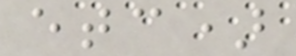etc)
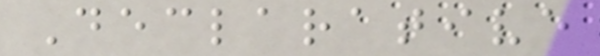Declarative
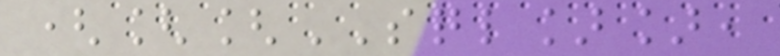([[SQL]],
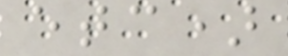etc)
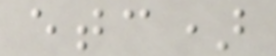etc)
